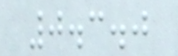0.3.0
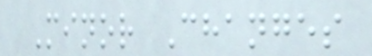Minor Changes
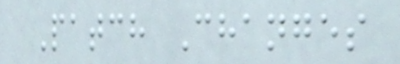Patch Changes
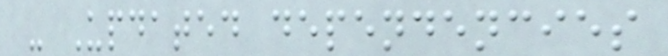- Updated dependencies
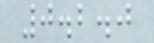0.2.0
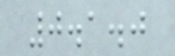0.1.0
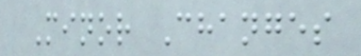Minor Changes
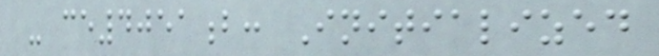- ce4051b: Initialized
